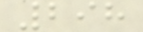298
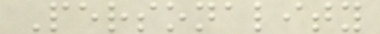Personality
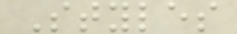Styles
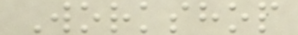Workshop
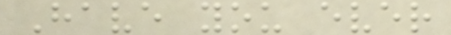Have you ever
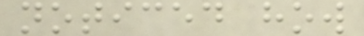noticed how
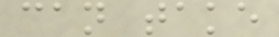can take
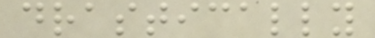drastically
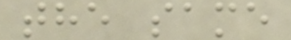the same
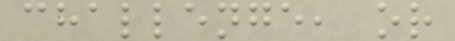challenge, or
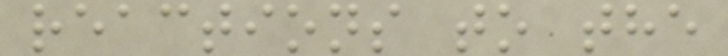reactions to the
